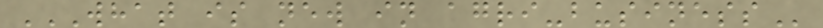WHAT IS NEW IN AGRI-BUSINESS
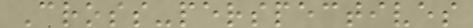Cross-perspectives
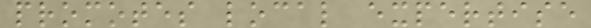promotes local expertise
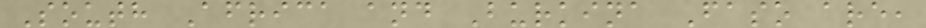South Africa and Burkina Faso are,
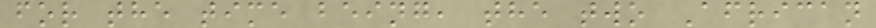for the time being, the two African
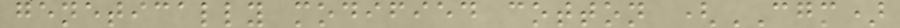genetically modified cotton (CGM)
